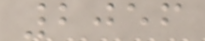2056
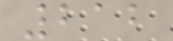212
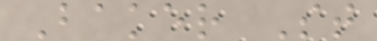Baker St
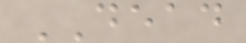DEAD
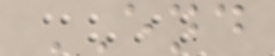END
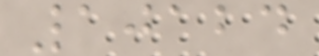10124
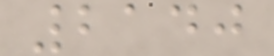2140
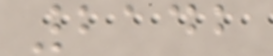2142
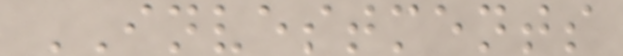INVESTMENTS
